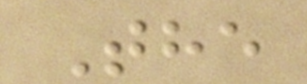The
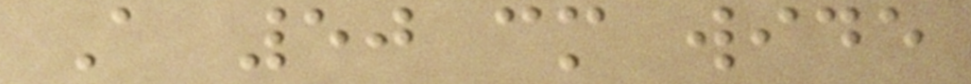A 50 cm wide
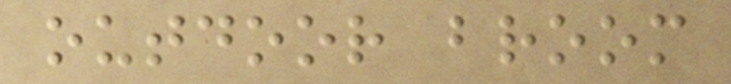outdoor broom
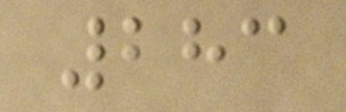283
